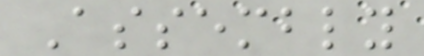Assembly
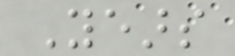Years
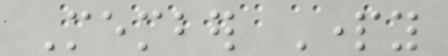Member Party
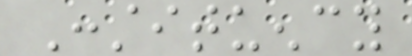Constituency
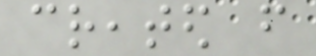created from
